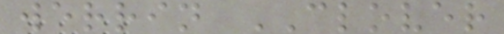werrin CLOVER
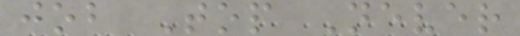job Top Never
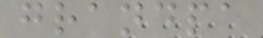grandpa
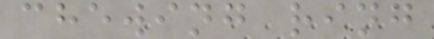chewing ring
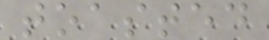toasted
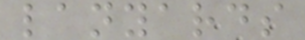lanyards
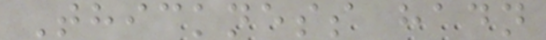Thickness hadn
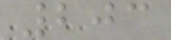203
